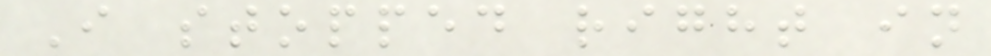I stopped right in
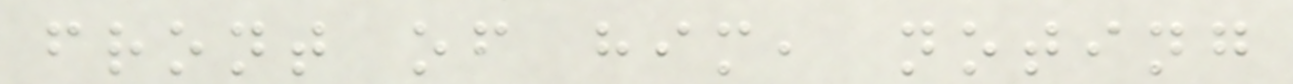front of him, noting
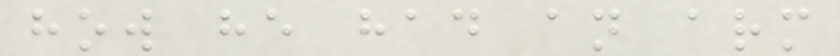how he had an arm
